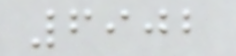6902
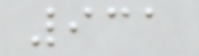931
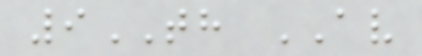9TH AV
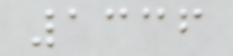1336
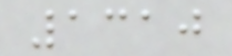1310
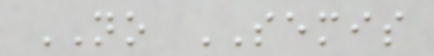NO SEMIS
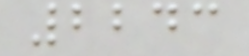2243
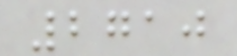2710
